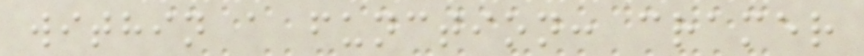within a function: cramer
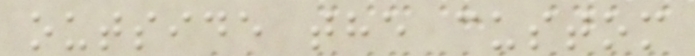outside the custom
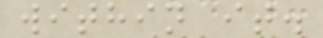within it.
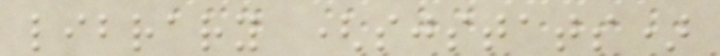library (sjstats)
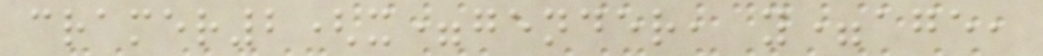cramer2(x=gender, y=age,
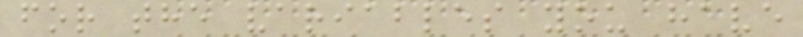for the variables you have
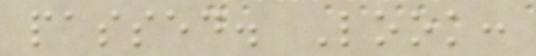passed. Look:
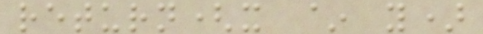return(x ~ y)
